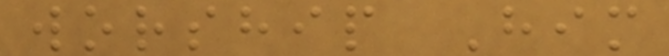worship Him
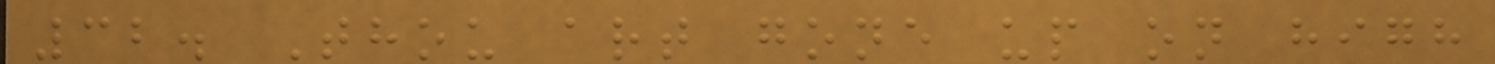32. Thou art gone up on high
